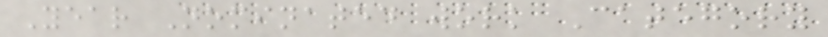Year Nominated work Category
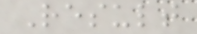Result
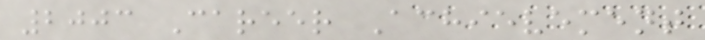2003 Career Achievement
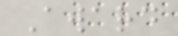Award
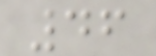46
